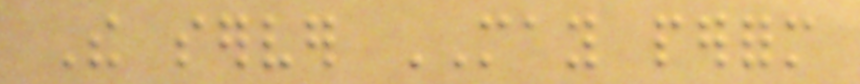The server MAY perform
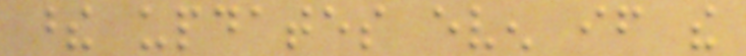these updates even if the
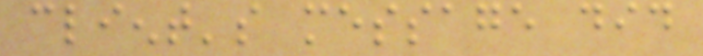client's message did
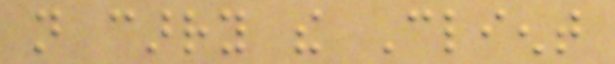not carry the Client
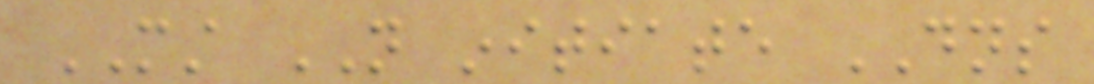MUST NOT initiate DNS
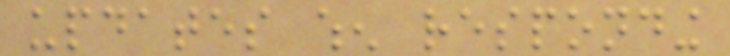updates when responding
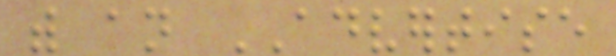with an ADVERTISE
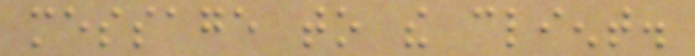message to the client.
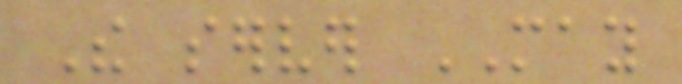The server MAY
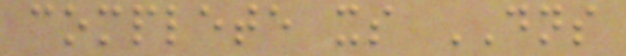complete its DNS
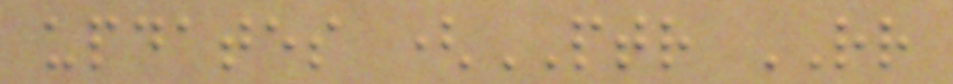updates (PTR RR
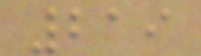219
